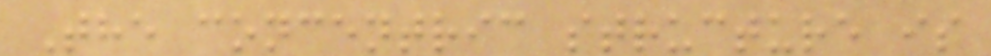The concentric structure is
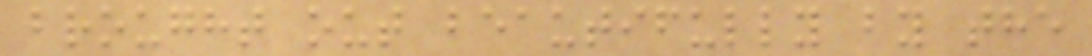brought out beautifully by the
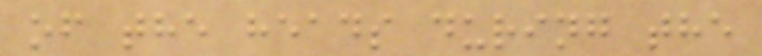of the heads during the
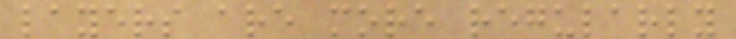layers are more regularly
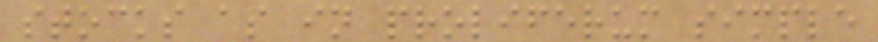stocks as in proliferum simple
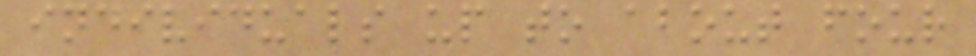individuals up to about four
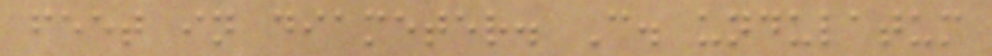feet in diameter. C. undulatum
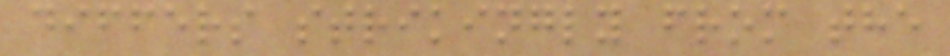differs strikingly from the
